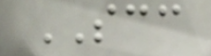SCC
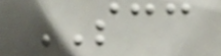SCC
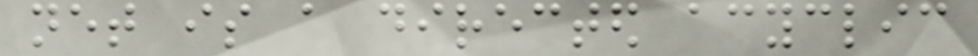net is a directed acyclic
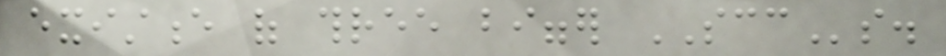existence of three bigger SCCs.
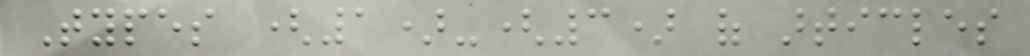Types (1)-(3) of articles
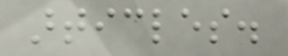articles.
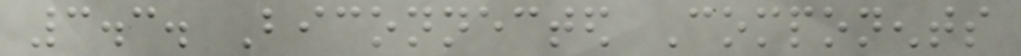3.3. Biconnected Components
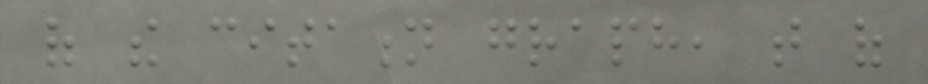of the citation graph, that of
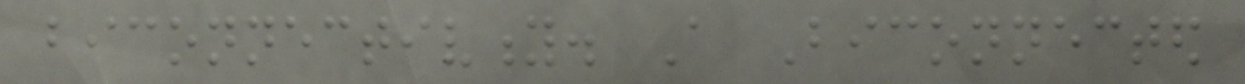biconnectivity. A Biconnected
